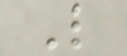L
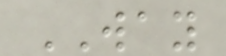WAY
